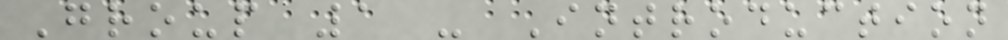Group 1 - Introduction
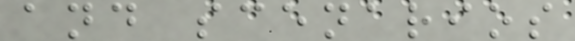and scenarios
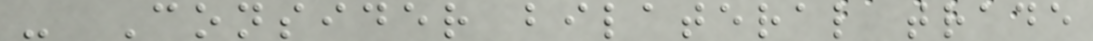- Consider bilateral trade
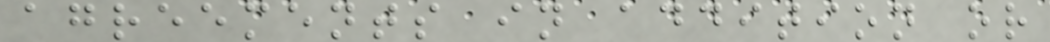agreements in addition or
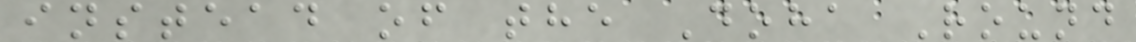instead of the Doha Round
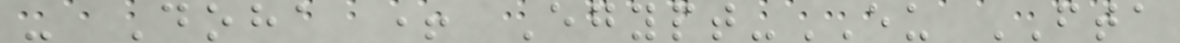- Doha + Egypt-EU FTA
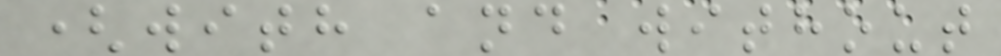(with and without
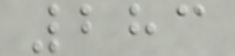283
